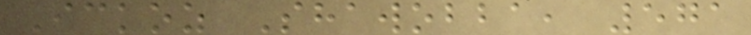Ickoz Shawobba, 571
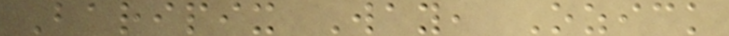Baripix Way, Ozick
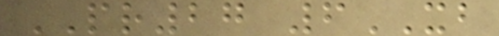PR27 6XB
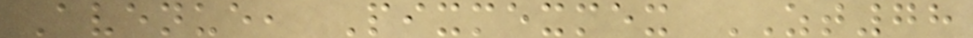Avenue, Pixmexmex ZT78
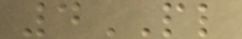4PL
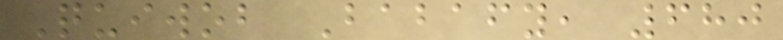Quiwob Babafy, 680
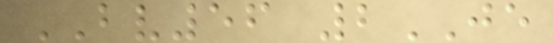BV56 2JE
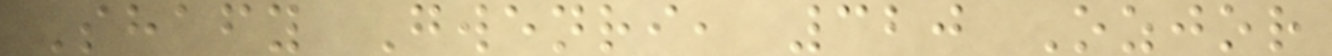Shafy Gwenri, 320 Ozjor
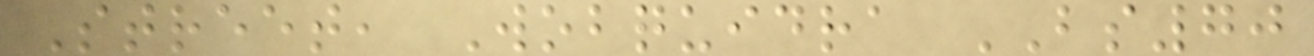Street, Wobquidra BS70
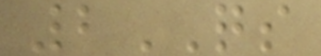2QS
